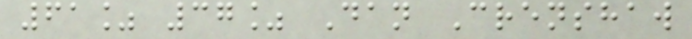61% 37% Dan Crenshaw
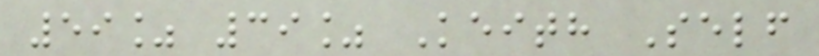59% 39% Keith Self
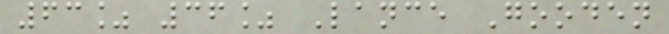63% 36% Lance Gooden
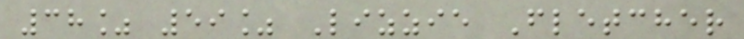38% 59% Lizzie Fletcher
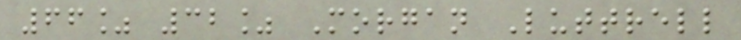66% 32% Morgan Luttrell
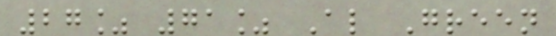27% 71% Al Green
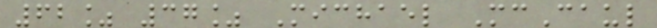62% 37% Michael McCaul
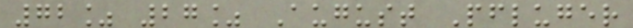72% 27% August Pfluger
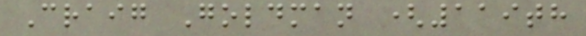Craig Goldman (119th
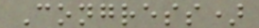Congress)
